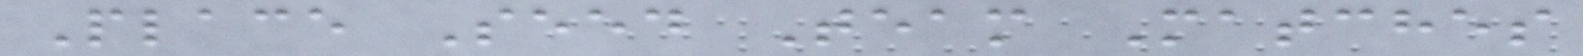Place Seed Team Matches
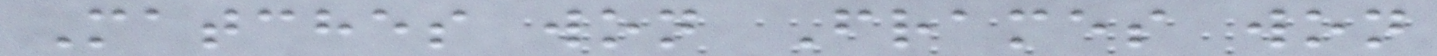Matches won Frames won
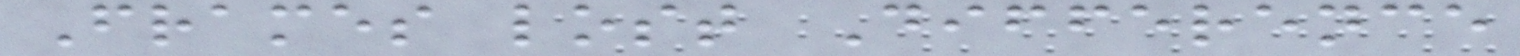Frames lost Difference
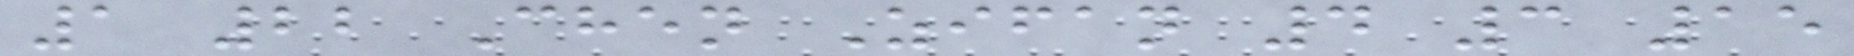1 22 Chen Zifan 4 3 15
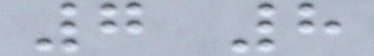7 8
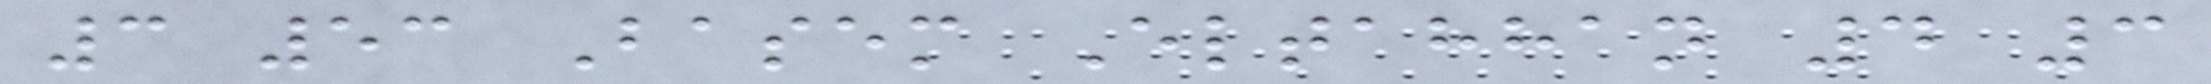3 53 Basem Eltahhan 4 3
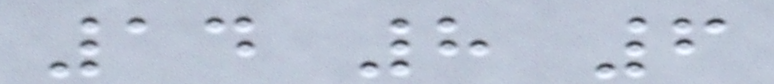14 8 6
